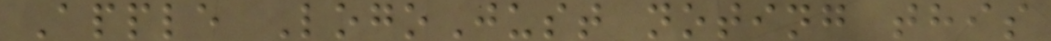Apple LogoJust noting this
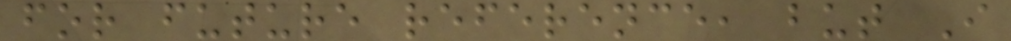for future reference, but I
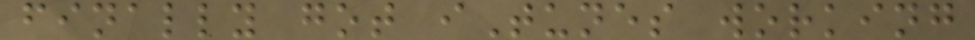finally got iTunes working
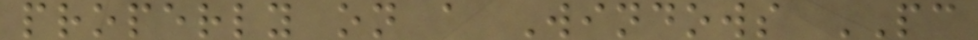properly on a Windows PC
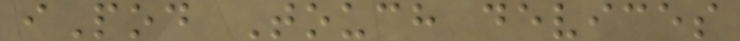iPod Touch devices
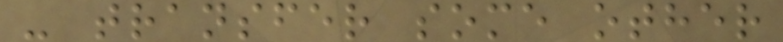- transfer some other
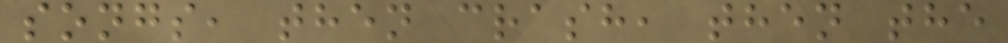songs, then crash, then the
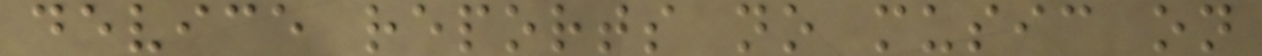device reports no music on
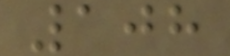108
